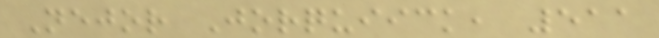Nejor Jorquiick, 511
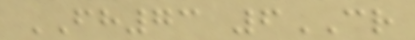FH73 6CR
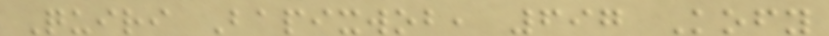Quiri Bapixwob, 697 Kofy
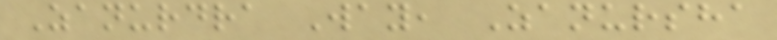Zanurdra Way, Zanursha
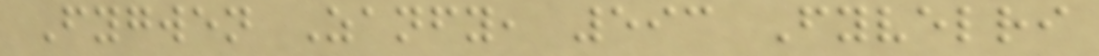Fygwen Zanfy, 593 Fyvelri
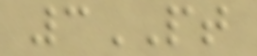3PT
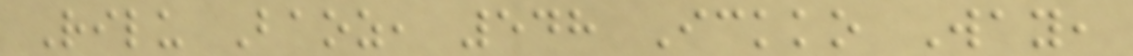Rilu Baoz, 548 Ickko Way,
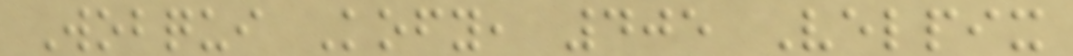Wobqui Kofy, 405 Velpix
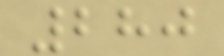280
